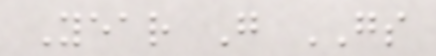Year G GS
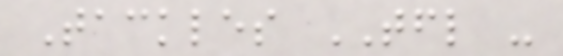Tackles TFL -
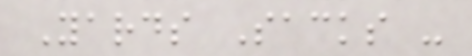Yards Sacks -
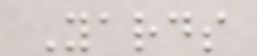Yards
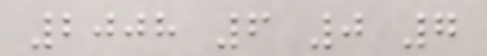2008 6 0 7
